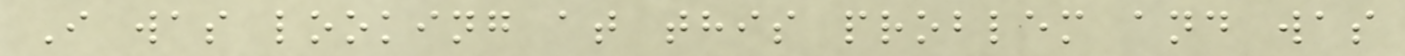I was looking at this problem and was
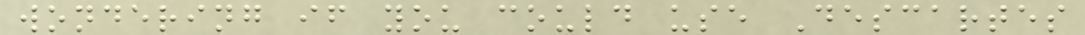wondering if you could use Descartes
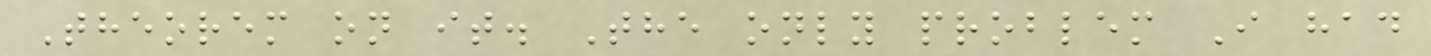Theorem on it. The only problem I had
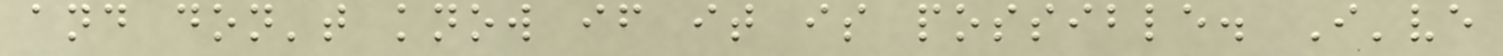and don't know if it is possible. I've
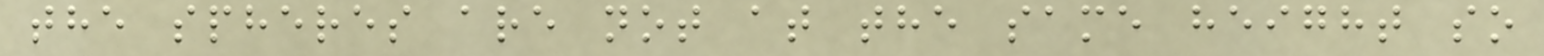the spheres are not at the same height so
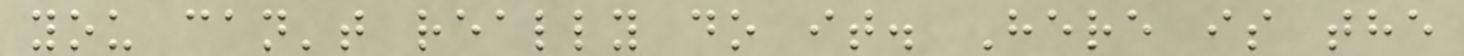you can't really do it. Here is the
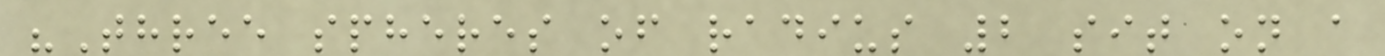"Three spheres of radius 2 sit on a
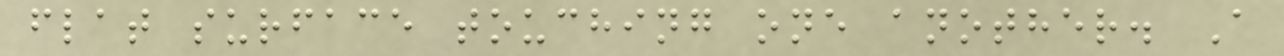flat surface touching one another. A
